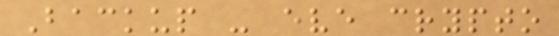Backup - eve crypto
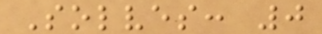Solves: 0
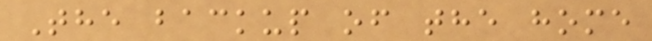The backup of the home
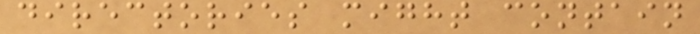directories might contain
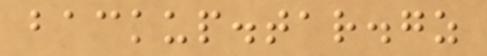backup.tar.gz
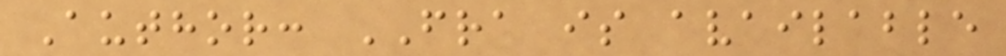Author: FRA is available
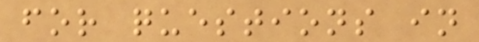for questions in
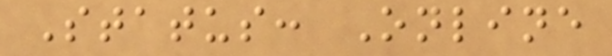Status: Online
